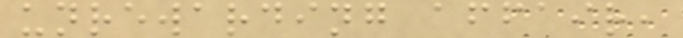unrewarding affair,
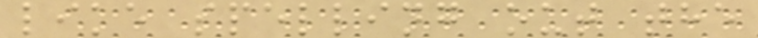like spelling out the
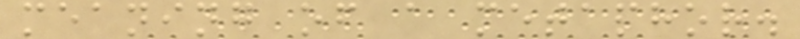meaning of a metaphor.
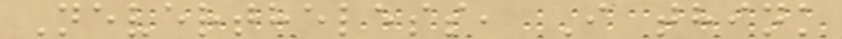Nevertheless, I think
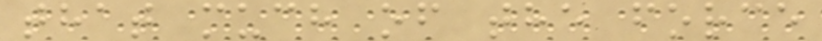that much of the force
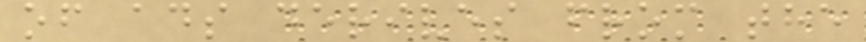of ads derives from the
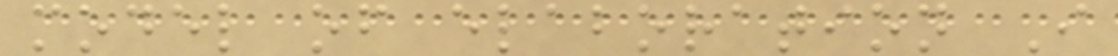model of elaboration I
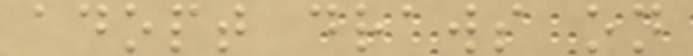adopt draws on
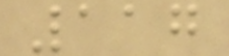117
